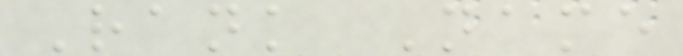Rank Name
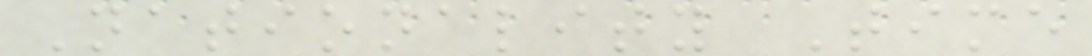Nationality Time
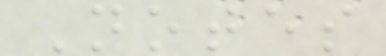Notes
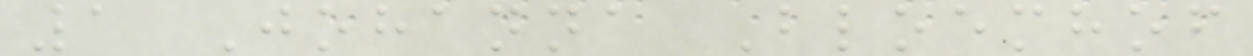1 Johanna Bloemhof
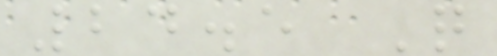24.5 Q
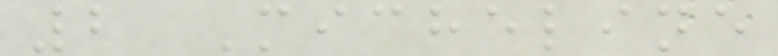2 Micheline
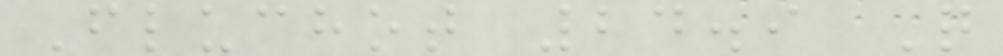Fluchot 24.9 Q
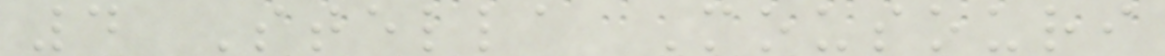4 Stella Mousouri
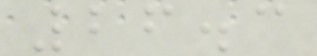26.3
